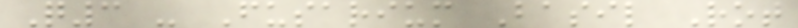Q3 - Fusarium Basil Rot
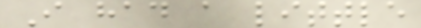I had a little
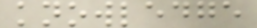knowledge
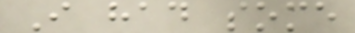I had some
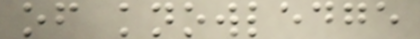of knowledge
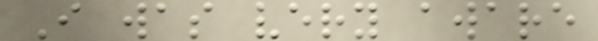I was very aware
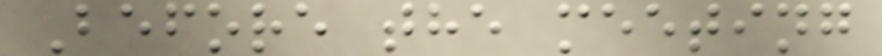Before the meeting
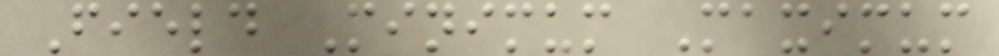Field Minimum Maximum
